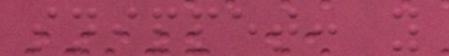snippet: y
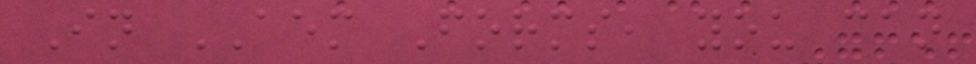In AEM Forms, you can
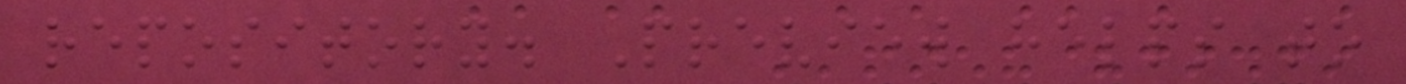repository. Preview helps to
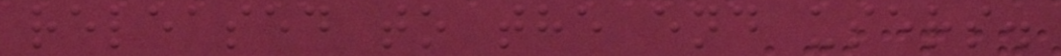released to the end users.
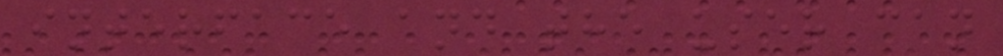interface and the user can
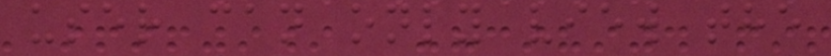user can only view the
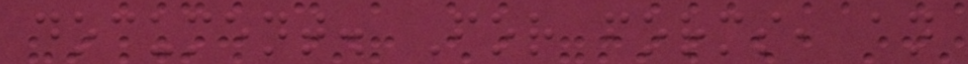document. For forms, an
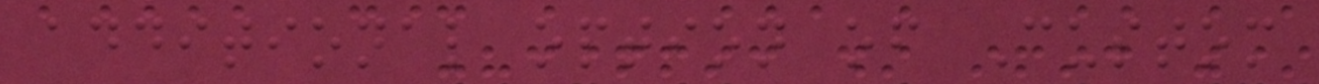additional option of Custom
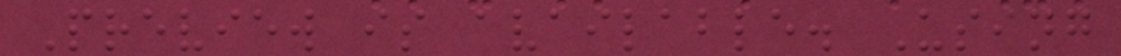Preview is available. Using
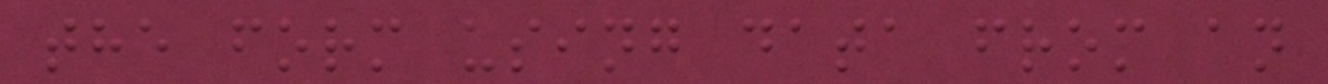the form using data from an
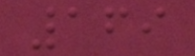169
